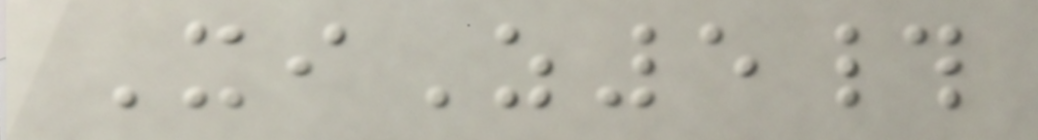XiZ5#
